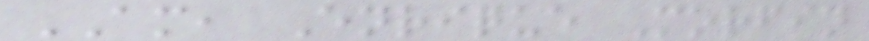AM, Enrique Morfin
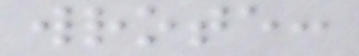wrote:
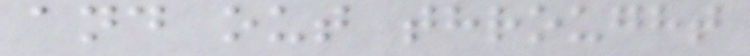and out throught
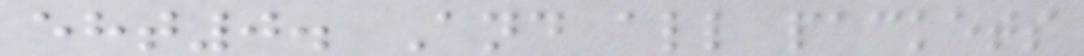eht0. And all packets
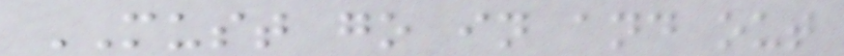MUST go in and out
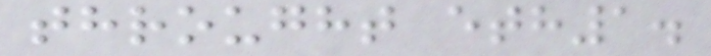throught eth1.
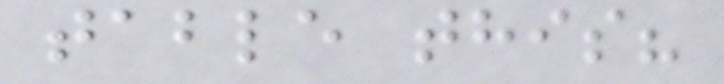table this?
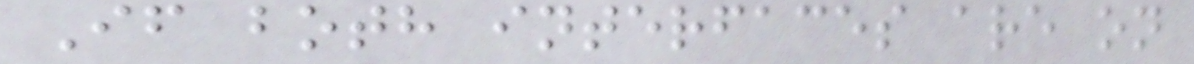If both interfaces are on
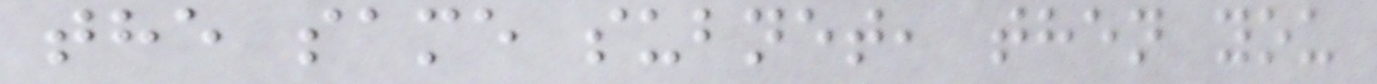the same subnet, then you
